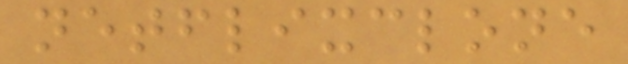netflixclone
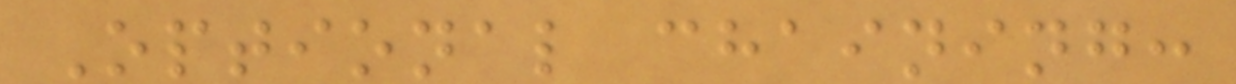Optional chaining:
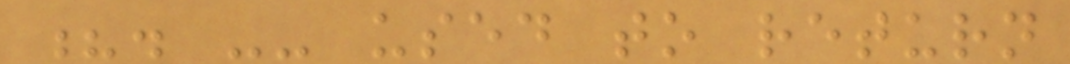?. -- used to return
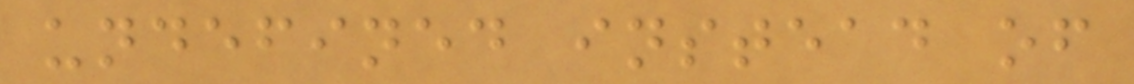undefined instead of
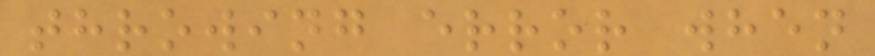throwing error when
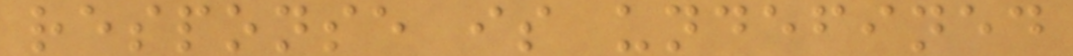response is undefined
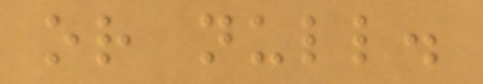or null.
